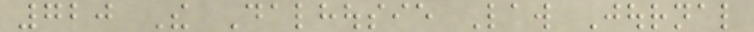720 The Dalhousie Law Journal
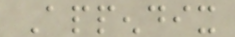Appendix
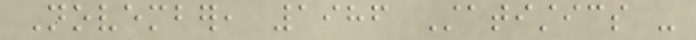November, 1986 Statistics -
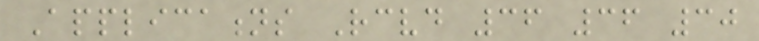Applications Received 36 36 30
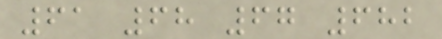61 68 67 682
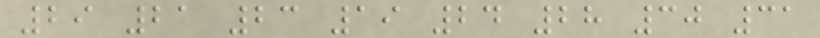29 21 23 19 24 28 30 31
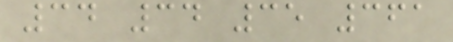34 34 35 361
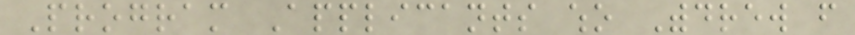Program Applicants who Withdrew from
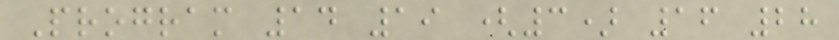Program 14 19 (3) 16 28
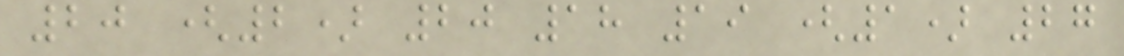20 (2) 20 18 19 (1) 27
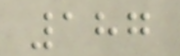187
